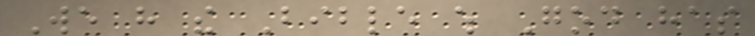We have the Bible which God has
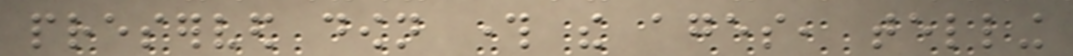preserved down through the ages, telling
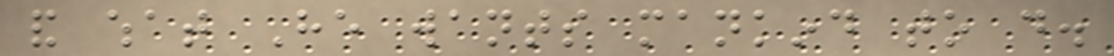and what He wants mankind to do.
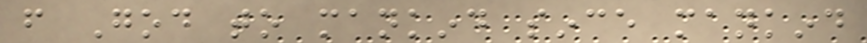from God to mankind since mankind
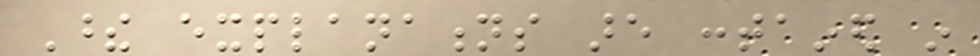These explanations are contained in
